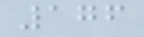176
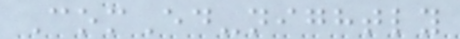ComEd-nightly
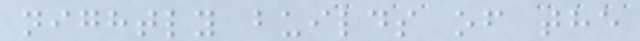nightly builds of the
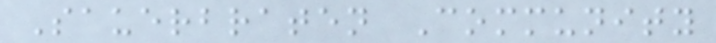Sauerbraten Community
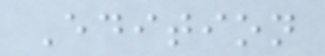Edition
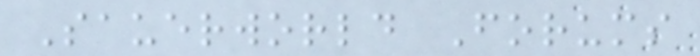Sauerworld Forums
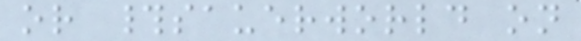or #sauerworld on
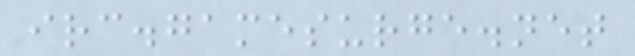irc.gamesurge.net
